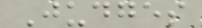Judges
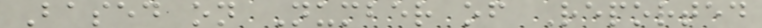Based on Number of Reported
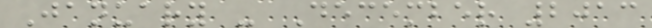January - December 2013
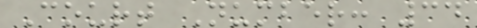Court Number: 34
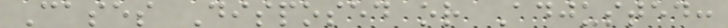Cases Disposed or Adjusted:
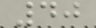40
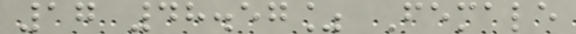17 48.57% Female
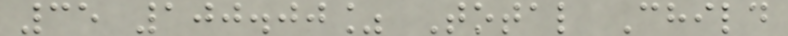35 100.00% Total Child
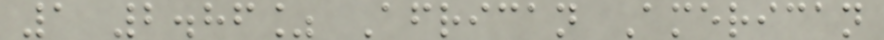1 2.86% African American
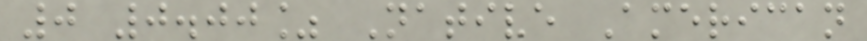0 0.00% Native American
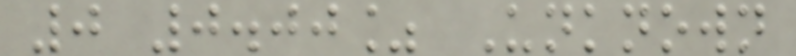0 0.00% Unknown
